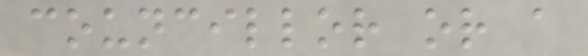councillor or a
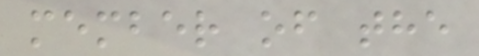member of the
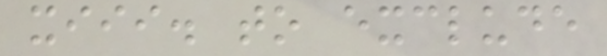xiii. to exclude
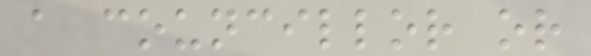a councillor or
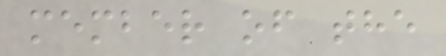member of the
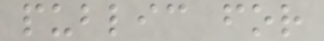public for
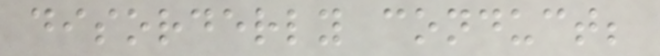disorderly conduct;
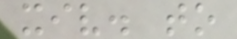xiv. to
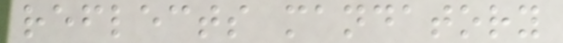reflects mandatory
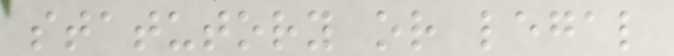statutory or legal
